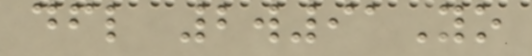dfl 2w91Yo
